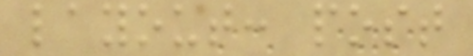layout: post
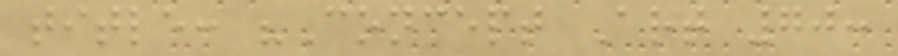title: "Concept Art 70:
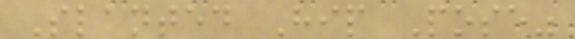Slanted Hip Pose"
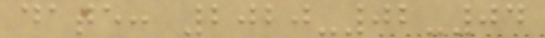date: 2020-02-04
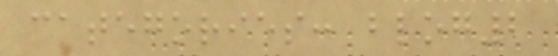categories: blog2
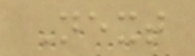Next
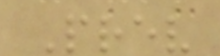Prev
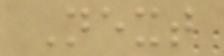Next
